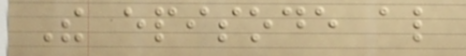The episode also
